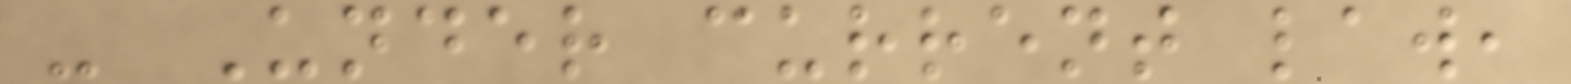- Under current law,
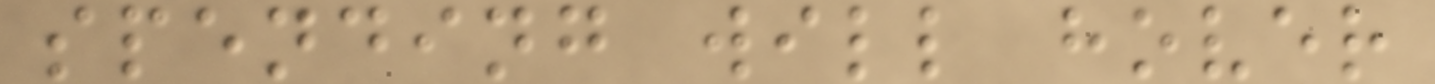spending will hover
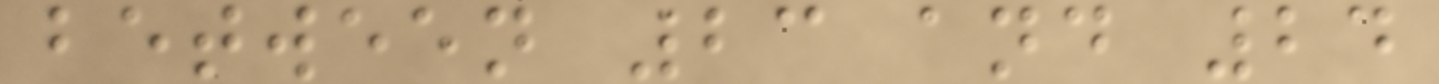between 23 and 24
